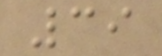39
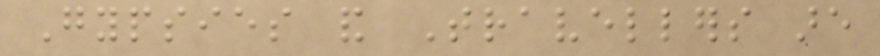Gypsies and Travellers are
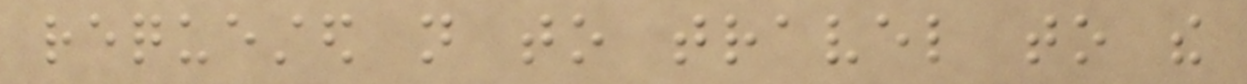requested not to travel to the
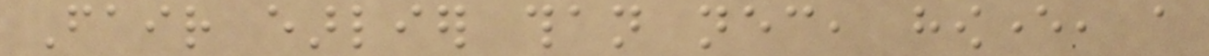Fair earlier than necessary, however, a
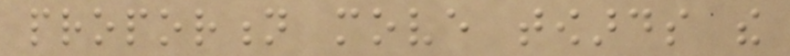proportion move towards the
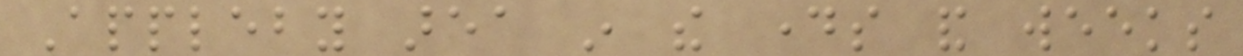Appleby area in the days and weeks
